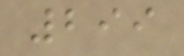299
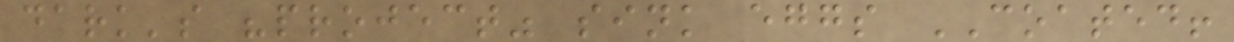dark's "project" sink eggs COATED!
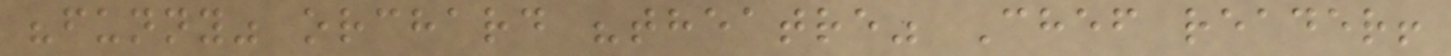"funny" orchard "theatre" Chef reader!
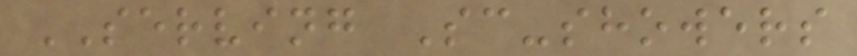SERVING Sc-showers
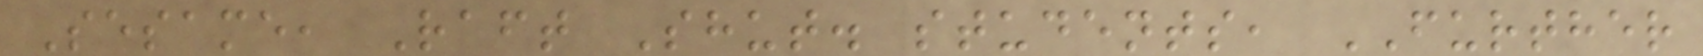Sesame, Raft Shut. students, FURTHER
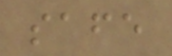safe
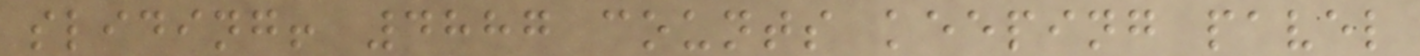sliding! 4887 counts keeping pavel
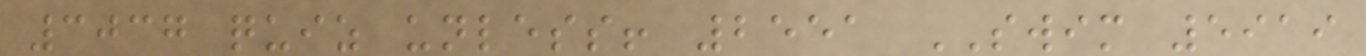3037 quiz unless! 2551 SWIM 5919
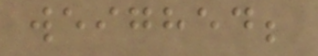weighed;
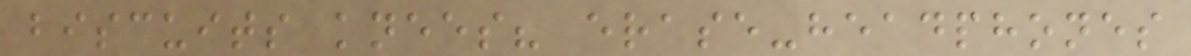biscuits knees? erase-headphones
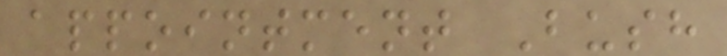appointment Bush
